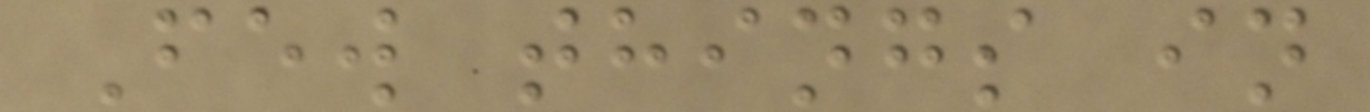Few things in
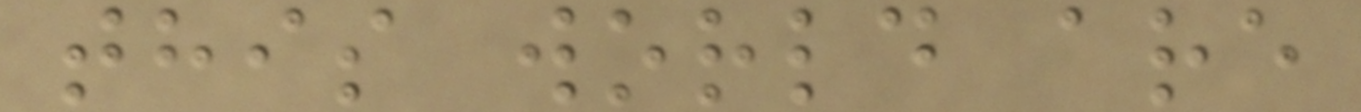this world are
